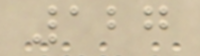127
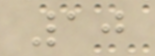10
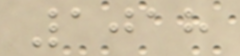1018
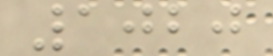1020
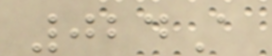024A
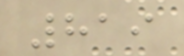819
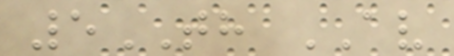5TH AV
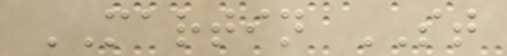MARTIN ST
